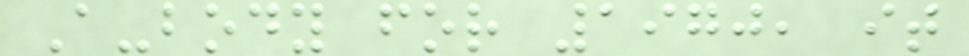A-body for 1970, it
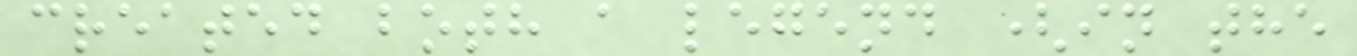created both a legend (in the
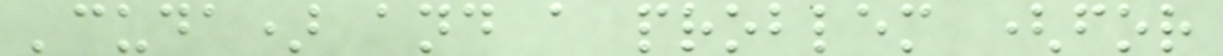'cuda) and a problem (for
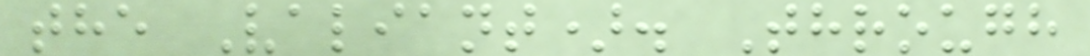the Valiant). Through
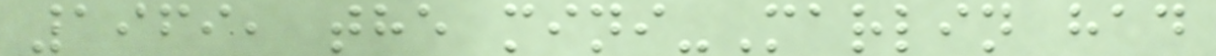1969, the mini-Marlin had
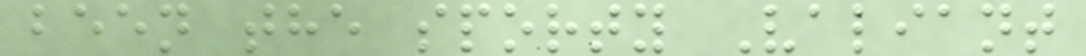been the sporty Valiant
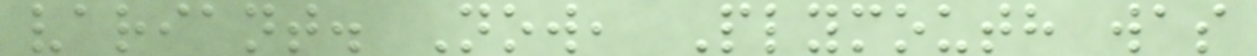variant. Now, Plymouth was
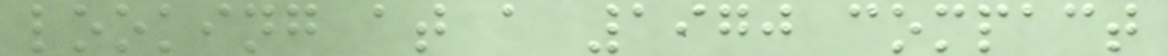looking at a 1970 compact
